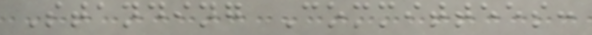Standing Committees:
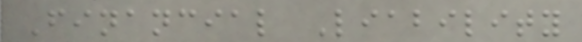Financial Liability
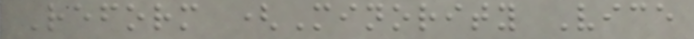Reform (Minority Vice
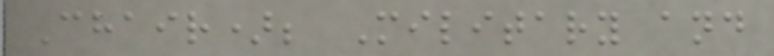Chair); Military and
